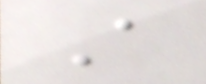A
